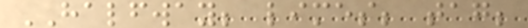HALFWAY; limes; tag;
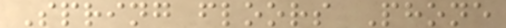Spring floors Phone
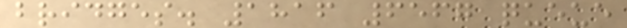bridges. 1816 6567 queue
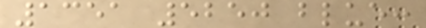1351 5250 blue:
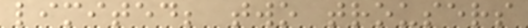limited; two trousers
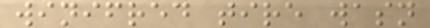winifred tire wasn
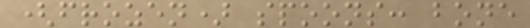(frozen) spoons: bone
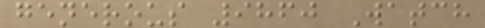generous 9860 Watch
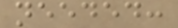needed:
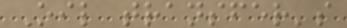Oil transfer's
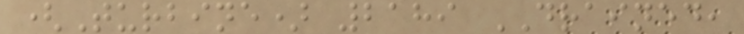(Turbine) 2189 DRAINED,
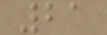21
